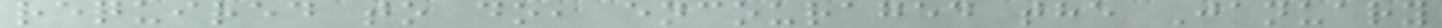required to do, encouraged the January
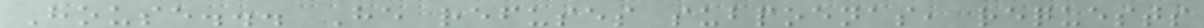House... He refuses subpoenas, requests
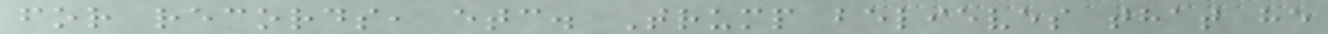for records, etc. Trump believes that he
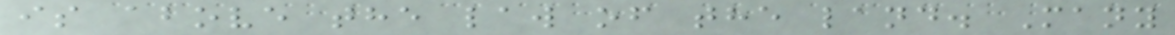is above the law of the land. Many
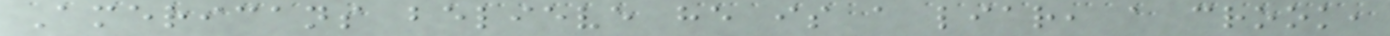Americans believe he is a liar, a crook,
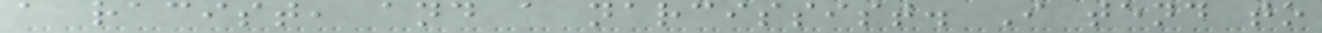a racist, and a narcissist. I tend to
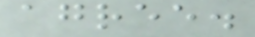agree.
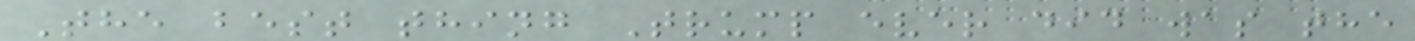The best thing Trump ever did was the
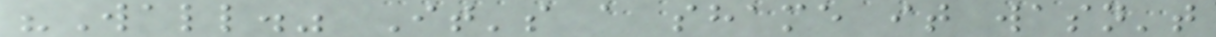"Wall." It's a shame it wasn't
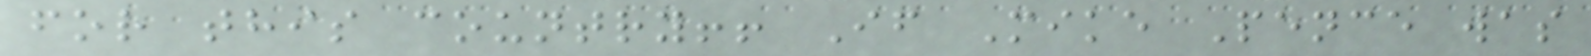for this country!! If Mike Pence was
